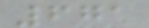671
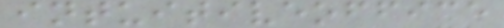intuitiveoffice
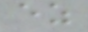ez
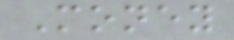Money
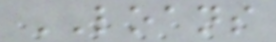LOANS
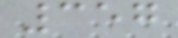357
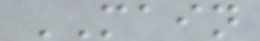MAIN
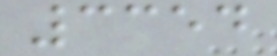3354
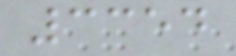3354
